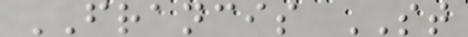FRANCIS ST
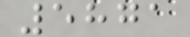5871
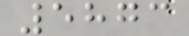5873
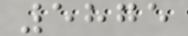5875
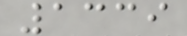1339
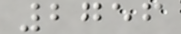2756
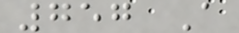757 A
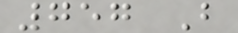757 B
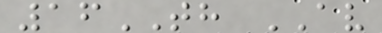16TH AV
